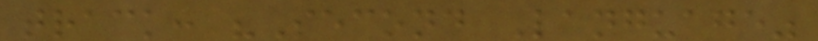track: "Second Language"
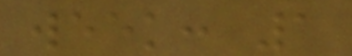week: 1
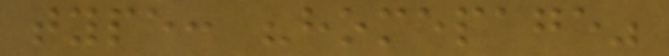type: "homepage"
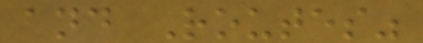and Routes"
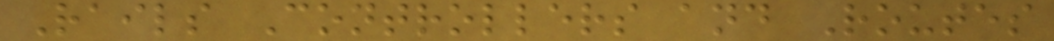Rails Controllers and Routes
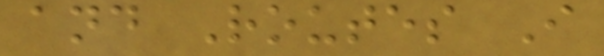and Routes I
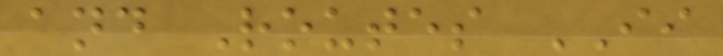and Routes II
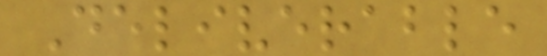Deliverable
